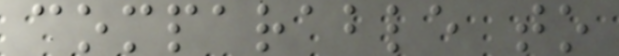comparable to
